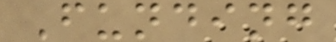Funding
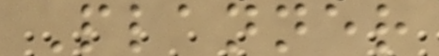Planner
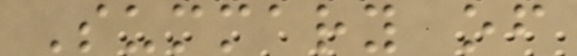Summary of
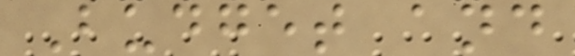Budget and
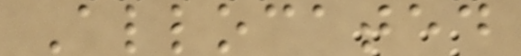Allocated
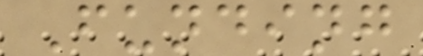Funding
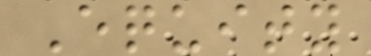Equity
